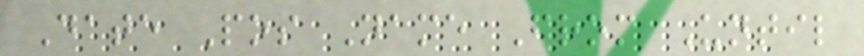Date Pos Name From Until
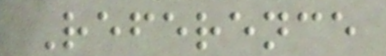Reference
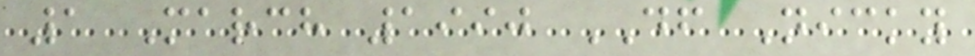1 March 1990 DF Nicky
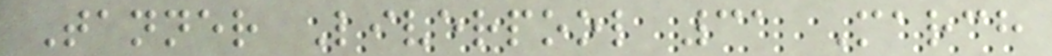Tanner Liverpool 31 March
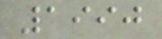1990
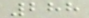288
